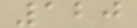120
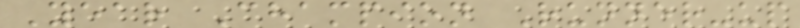Year Champion Runner-up
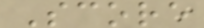Score
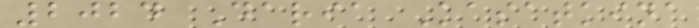2024 Daria Kasatkina
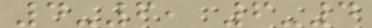4-6, 6-4
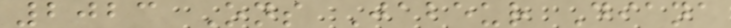2023 Ons Jabeur Diana
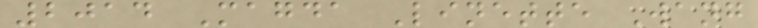2014 Magda Linette Wang
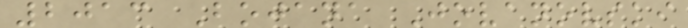2013 Bojana Jovanovski
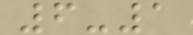6-1
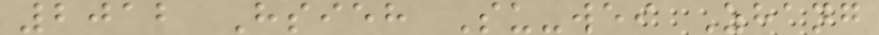2012 Hsieh Su-wei Zhang
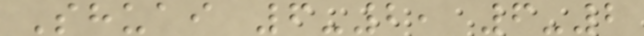Shuai 6-2, 6-2
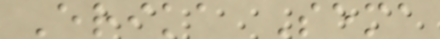Erika Sema
